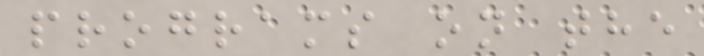programs on the
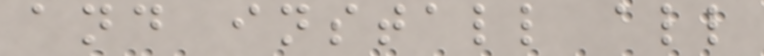and install all
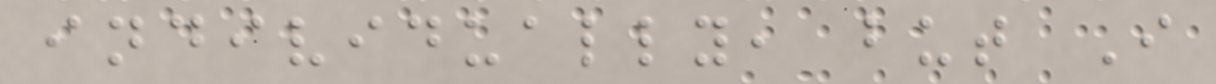individually, but I
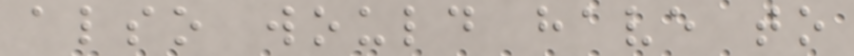also would have to
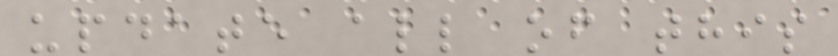update all of this
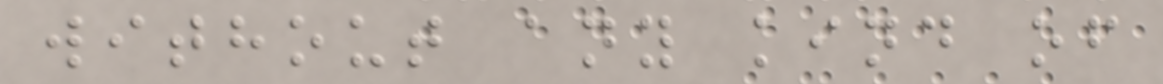without any kind of
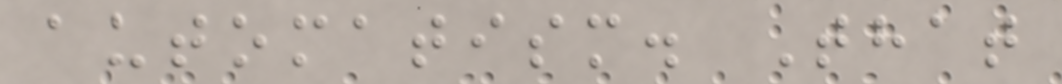automatism. That
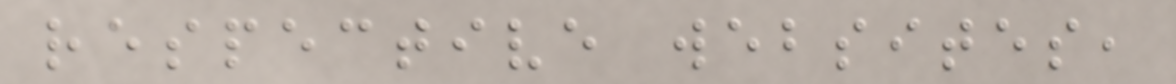respective websites,
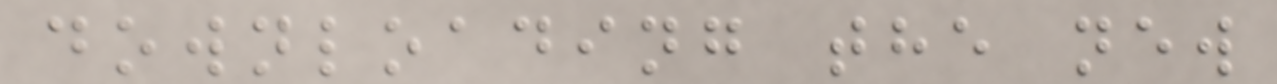downloading the new
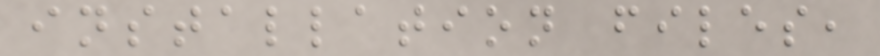installation files,
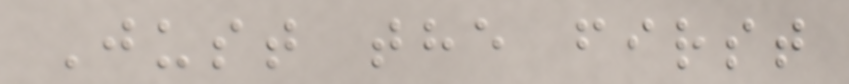Just the first
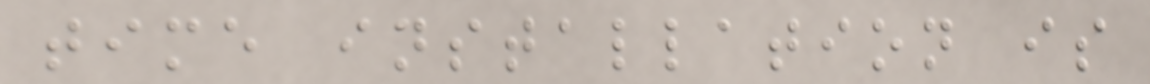time installation is
